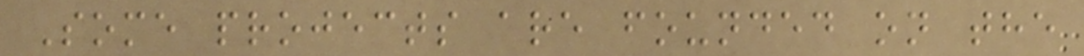Some projects are founded on the
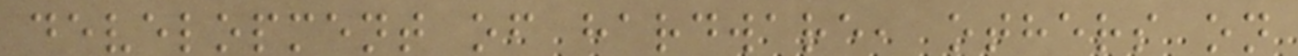development of hardware, others on
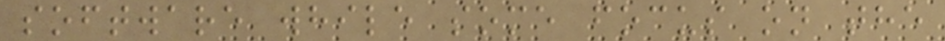software while some focus on the
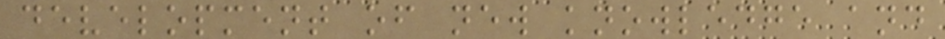development of new knowledge and
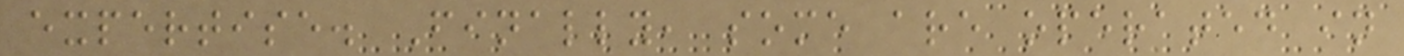expertise. Finally, some are operated in
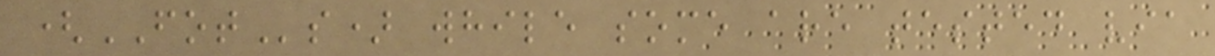(FOTs) while some are tested via
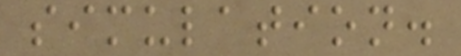simulation.
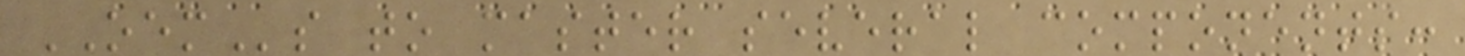OEMs to master several components:
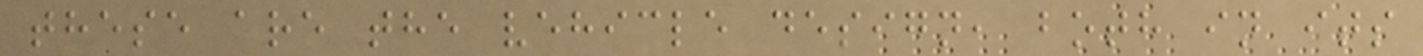these are the vehicle design, both in its
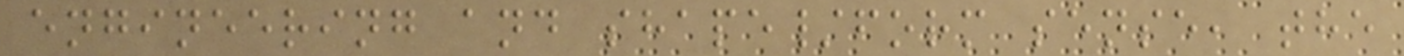engineering and shape/form sense, the
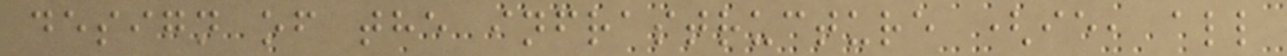design of the infrastructure (ie, all
